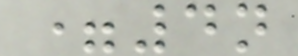=4n
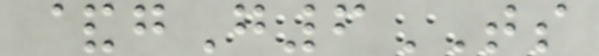&gG6TS
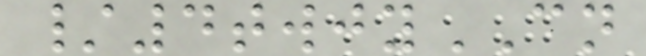/4twjyCN
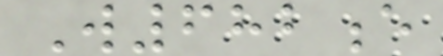W682e
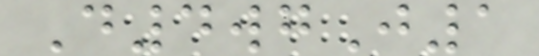D4wgJ1
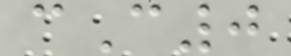cC0
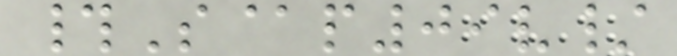#S@p09v/
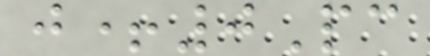j+0Pc
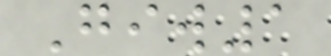Giw1
